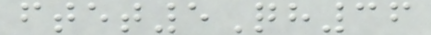ftet5Qh36
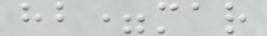hb=mar
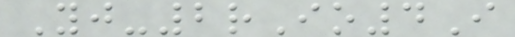Yj-2rIo4I
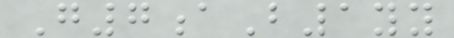G7aB1yy
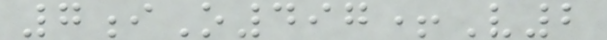7iO497+V2
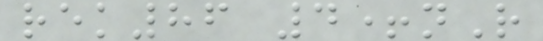rek86 4+nR
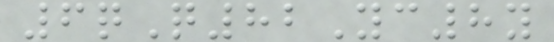6qQ82Yc8y
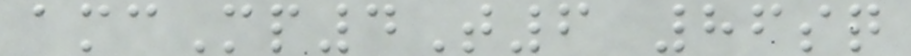amcMp4T6 86sq
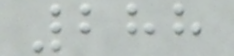288
